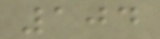104
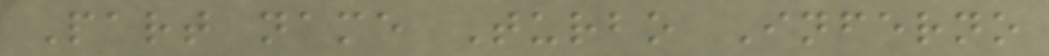Part name Turbo Inferno
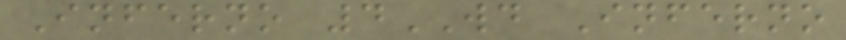Inferno 4WD Inferno
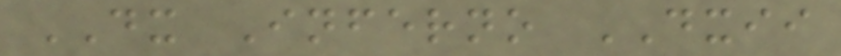DX Inferno DXII
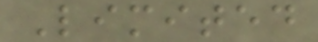Limited
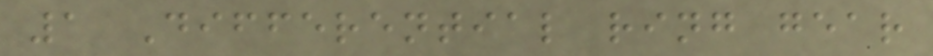1 Differential ring gear
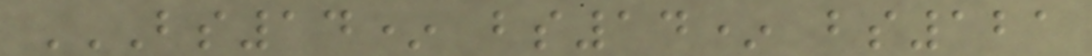BS14* BS14* BS121
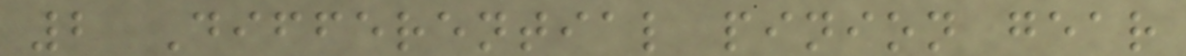2 Differential pinion gear
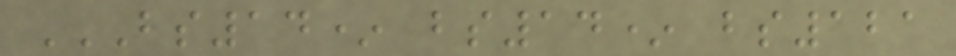BS14* BS14* BS121
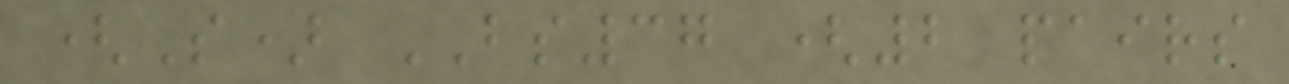(S) BS37 (2 pairs
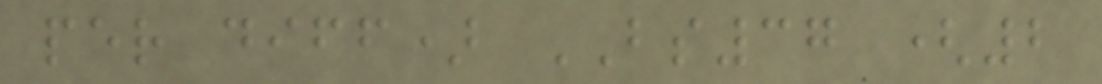per diff) BS37 (2
